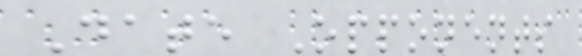Date Opponents
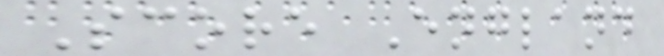Score England
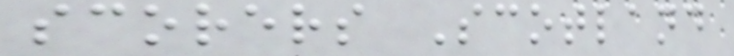scorers Scotland
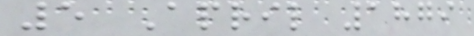5 April 1879
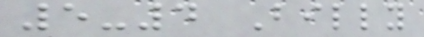5-4 Billy
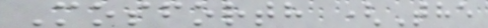Mosforth (The
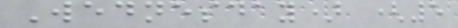Wednesday) (5
